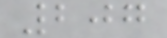207
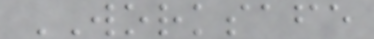WORKSAFE
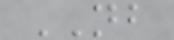NB
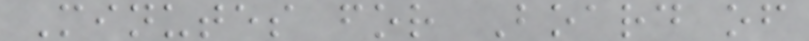Minutes for Board of
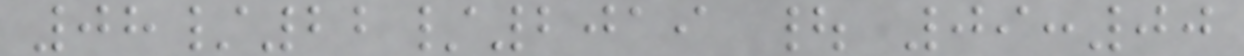08/22/2019 | 09:00
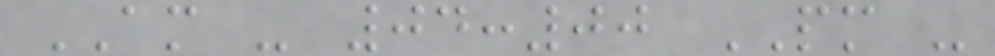AM - 04:00 PM -
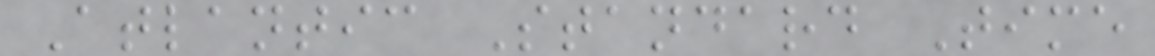Atlantic Standard Time
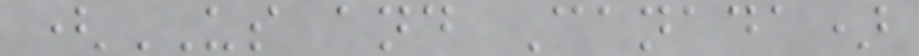(US and Canada)
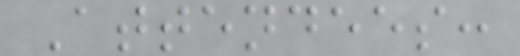Attendees:
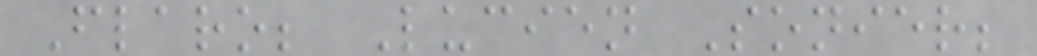Flaro; Lucien Sonier;
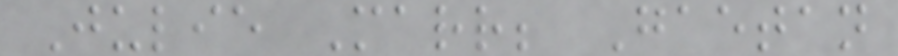Julie Marr; Gaetan
